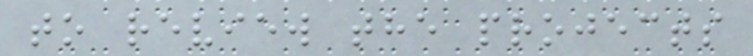to review the projects
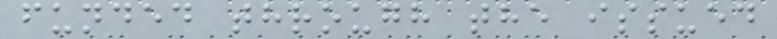funded through the issued
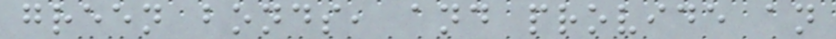green bonds, and provide an
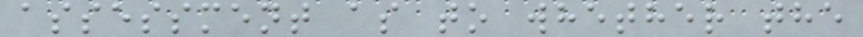assessment as to whether the
